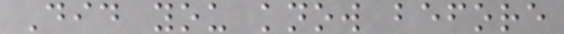Did you know before
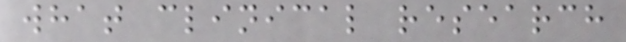what clinical research
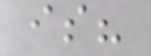is?
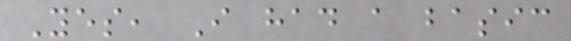Yes, I had a basic
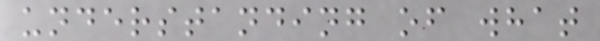understanding of what
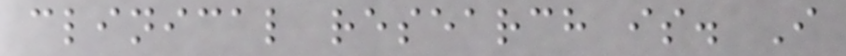clinical research is. I
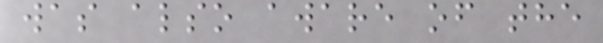was also aware of the
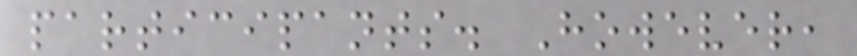participants. However,
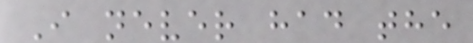I never had the
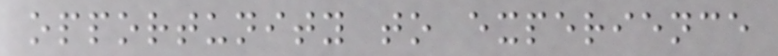opportunity to experience
